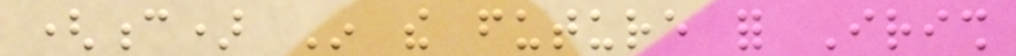(c) In the future for Irish
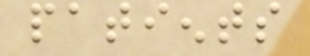patients
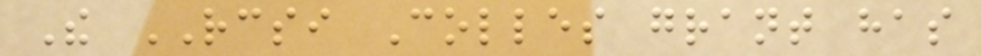The RCSI Colles grant has
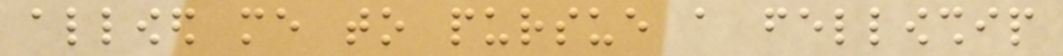allowed me to pursue a fellowship
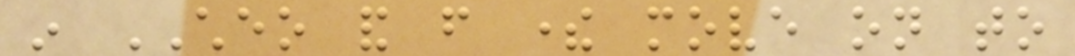in CHEO and from there move on to
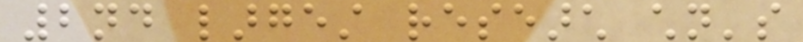2nd largest research children's
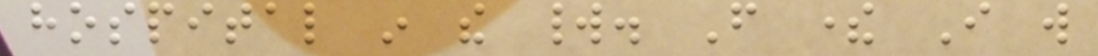hospital in the world. From there I will
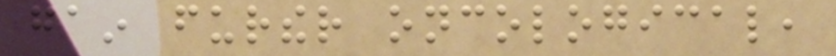gain further oncological,
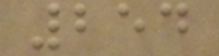254
